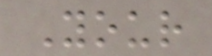Your
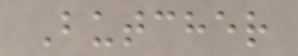Butcher
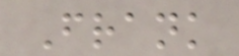Frank
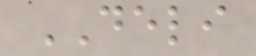DELI
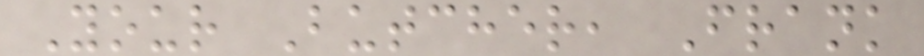Your Butcher, Frank
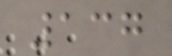137
